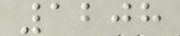1208
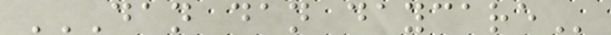DAN DAN DAYCARE
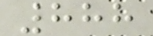888
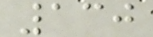130
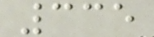335
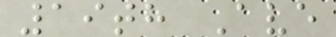19th Ave
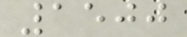1500
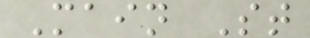Main St
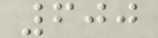600
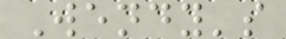Wendy's
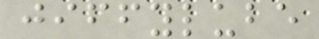jiffylube
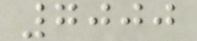7000
